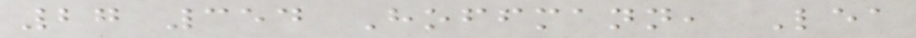27 354 Hoffmann, Lea
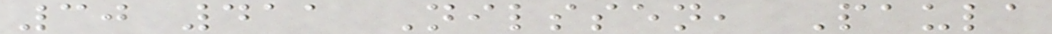30 411 Nilssen, Paula
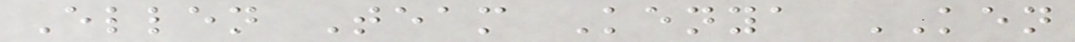Ellen Team Kenya KEN
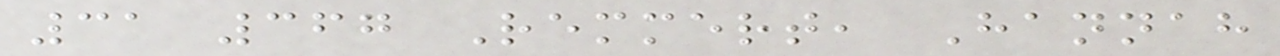31 367 Remmert, Hannah
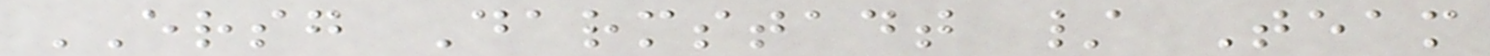ERSG Darmstadt / Team
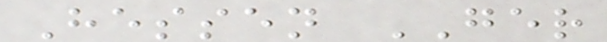Hessen GER
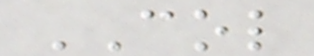COL
